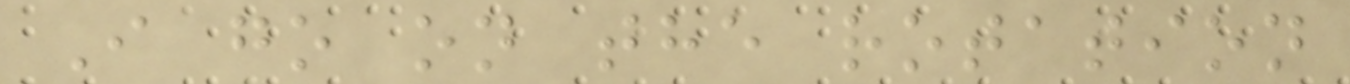I go on the rotation
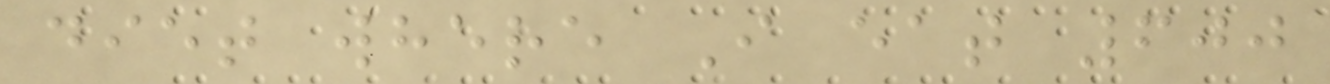diet where I eat 600
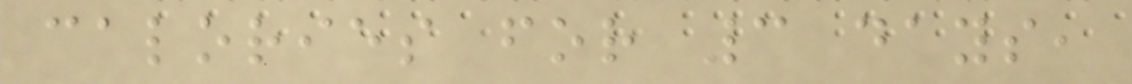calories for 3 days,
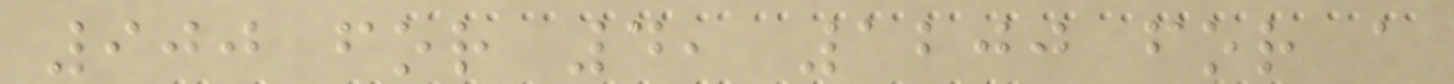900 for 4, 1200 for a
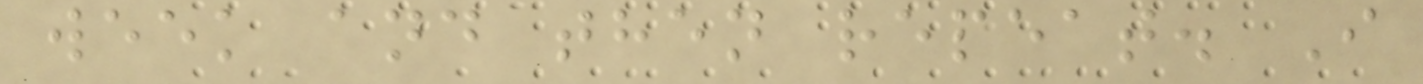week and then repeat. I
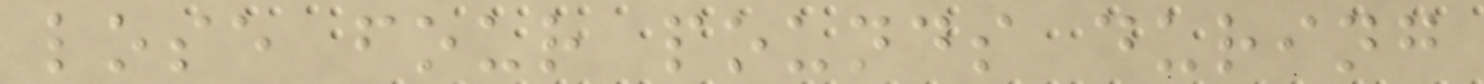lose four pounds during
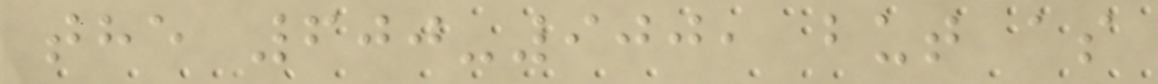the 600-900, but as
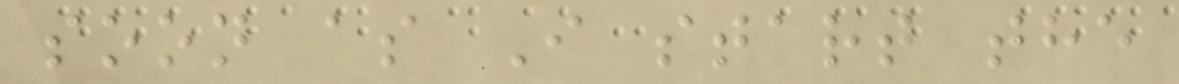soon as I start the
